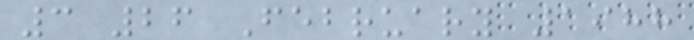3 26 February 1988
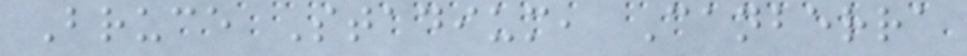Bruce Stadium, Canberra
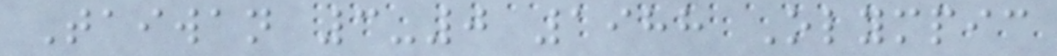Taiwan 3-0 1988 Olympic
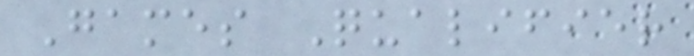Games Qualifier
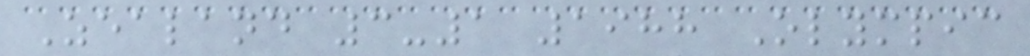Zealand 3-1 1988 Olympic
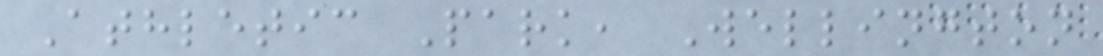Athletic Park, Wellington
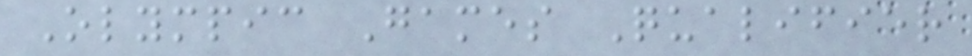Olympic Games Qualifier
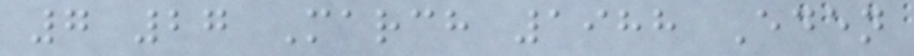7 27 March 1988 Eden
